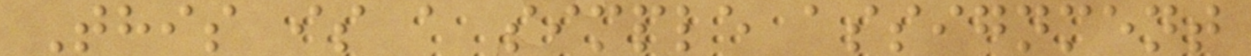This is a simple assignment
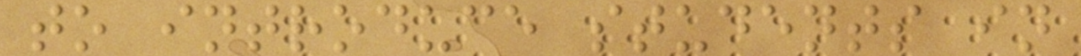to introduce students in
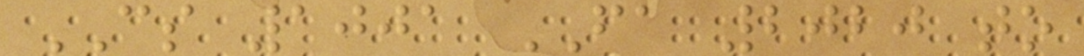CS 1001 FA 2020 to
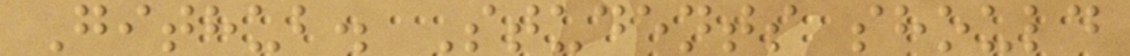Github. Students should
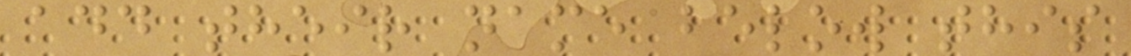add their name below this
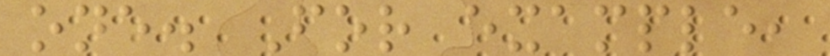one. For example,
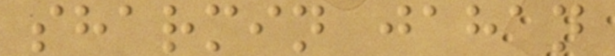sharmin jahan
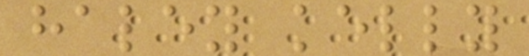haley kelly
